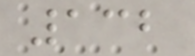132
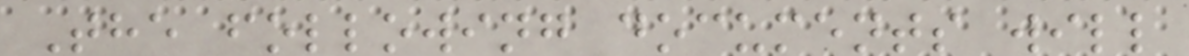The following documents will
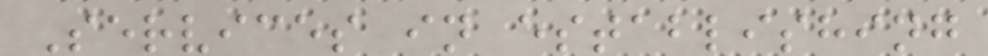Services in establishing
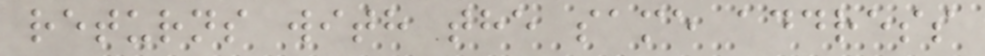returns with the same address
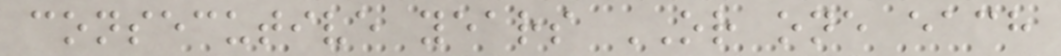consecutive years OR one each
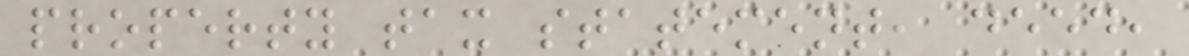property tax statement, deed,
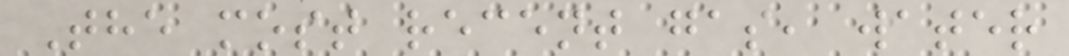The most recent gas, water
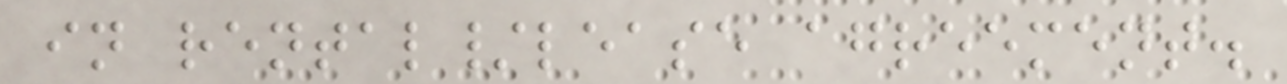in rental/lease agreement.
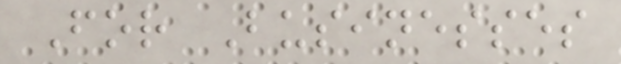For Businesses
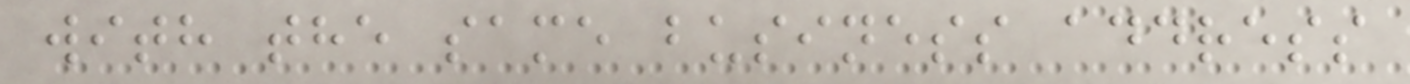with the same business address
